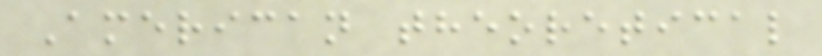American theoretical
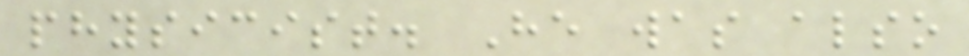physicist. He was also
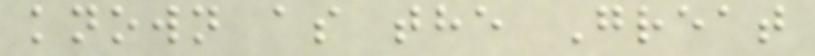known as the Great
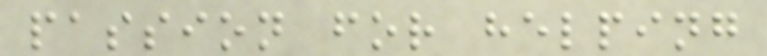passion for helping
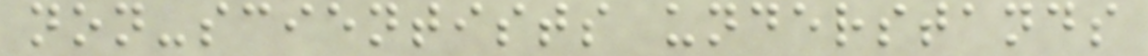non-scientists understands
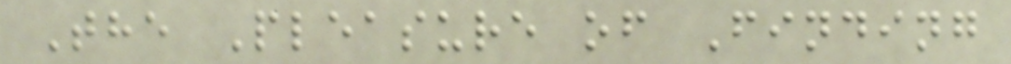The Pleasure of Finding
